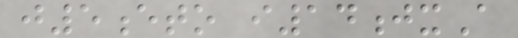j5eto i14jxA
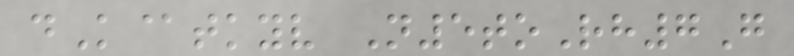dK@tkyv N5toRh7G
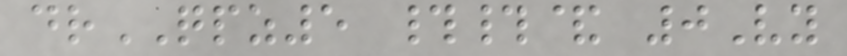drQPZ5 ##& 0Vy
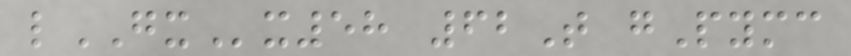lGXx58 62T gPymc
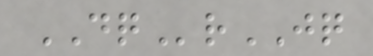DQrJQ
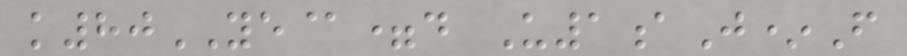k80YE@=d U1aJ*F
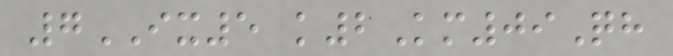7IX5 k2Km09Qh
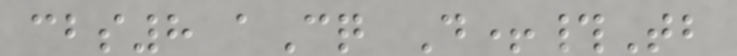cbs8 aCq D+#Tb
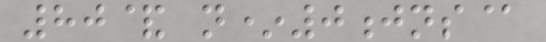80& n*0jns@
